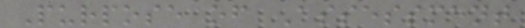Purpose of Assessment
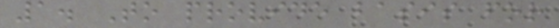1. To provide basis for
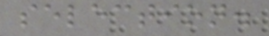selection.
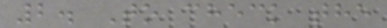2. To check the
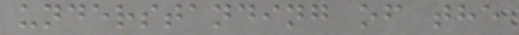understanding of the
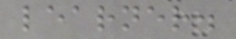learner.
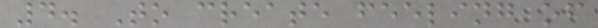4. To create feeling of
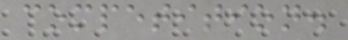competition.
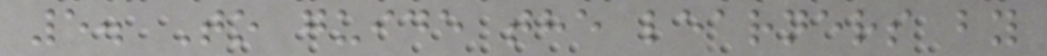5. To guide the learners by
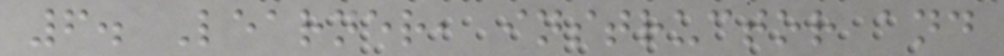6. Learner, instructor and
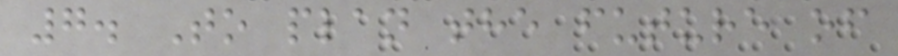7. To plan the future of
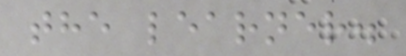the learner.
